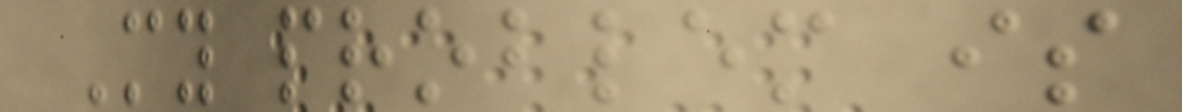My problem is
